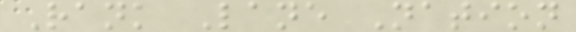Rank Lane Nation
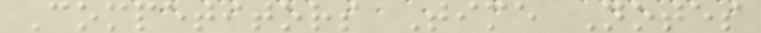Competitors Time Notes
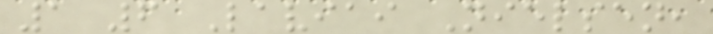1 6 Laviai Nielsen,
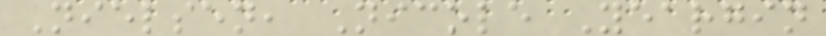Nielsen, Nicole Yeargin
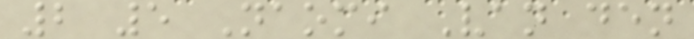2 5 Naomi Van den
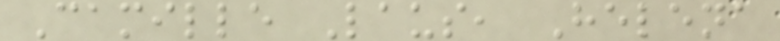Camille Laus, Helena
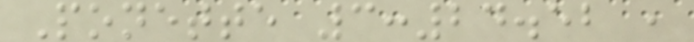Ponette 3:24.52 ,
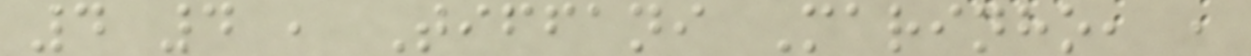4 4 , Tiffani Marinho, ,
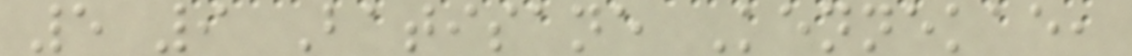5 9 Batisane Kennekae,
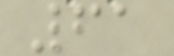61
